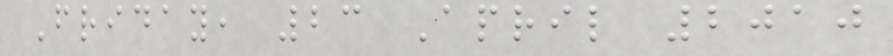Friday, 23 April 2010
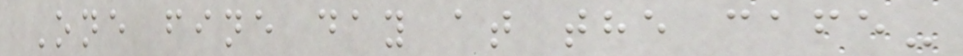One fine day at the cafe-
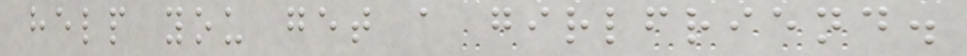help you get a girlfriend.
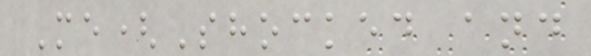Me(Shocked and
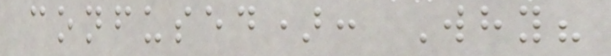confused): Why?
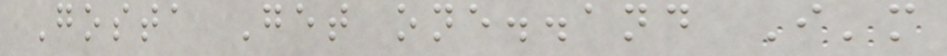Gosta Get one..and I'm
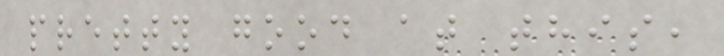pretty good at this,
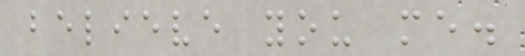believe you me.
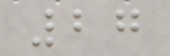27
